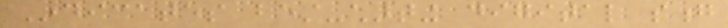Indicates best-charting digital song
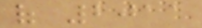of 2011
